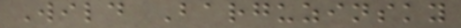Wild Barguzinsky
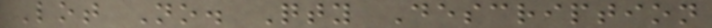Lot No. Qty Description
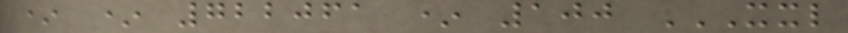* * 722061 * 100 XXL
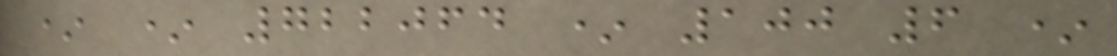* * 722064 * 100 6 *
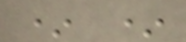* *
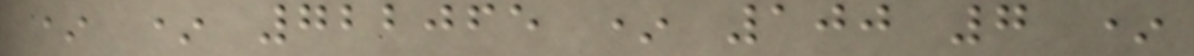* * 722065 * 100 7 *
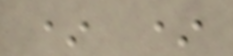* *
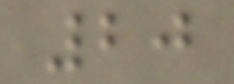20
